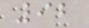92
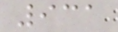931
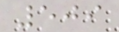509
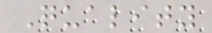Quality
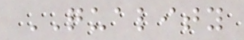QUALITY
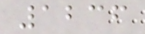1236
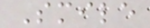Smile
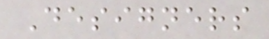Designers
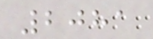2081
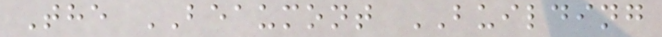The BEAUMONT BUILDING
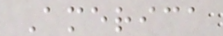America
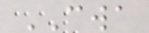CWA
